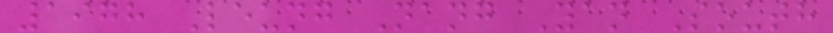1978 Leung Nang Yan South
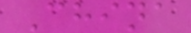China
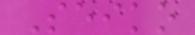Seiko
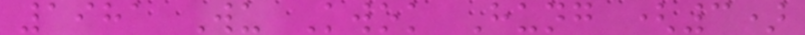1981 Wu Kwok Hung (3)
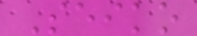Seiko
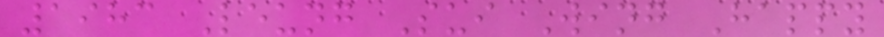1983 Leung Sui Wing Happy
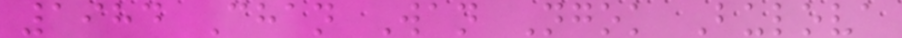1984 Chan Wan Ngok Bulova
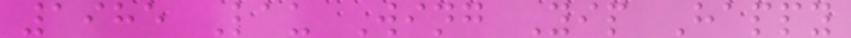1985 Lau Wing Yip Happy
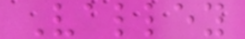Valley
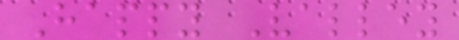Happy Valley
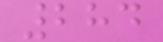284
